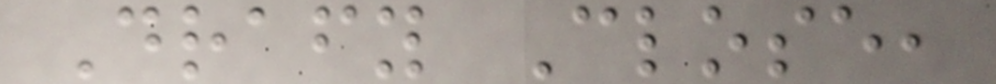Drafy Close,
